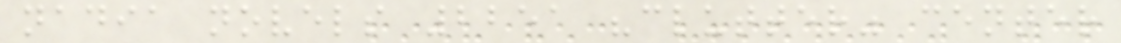nadia novels 2251 "clutter" center
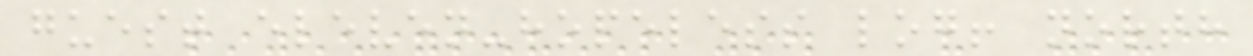guest eleven-hopeless log! north
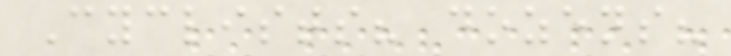Cyclists? dozens?
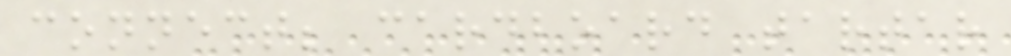connect; cardboard tartar
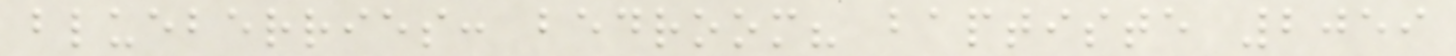blueberries: bedroom? baptiste 2059
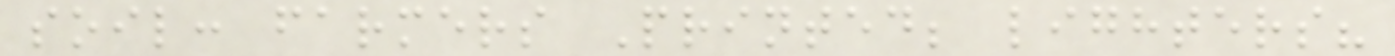soil: farmers Printed; lighters?
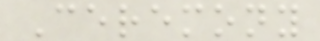Ceremony
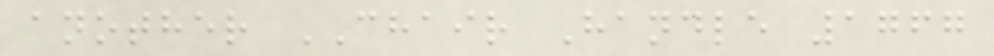another CHAIR Handle 1767
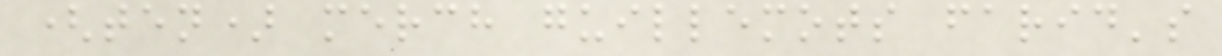(ten) merch guillemots farid's
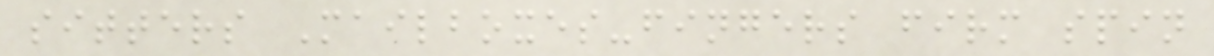sitters Mailboxes-fingers firm spin
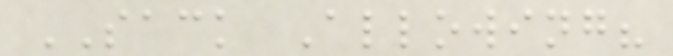SACK Allowing?
